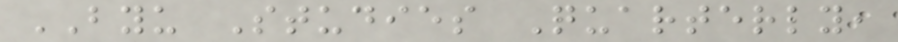BYU Studies Quarterly,
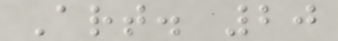Art. 20
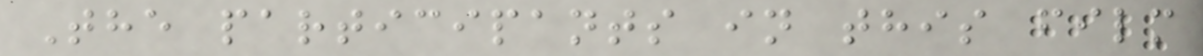The participants in this film
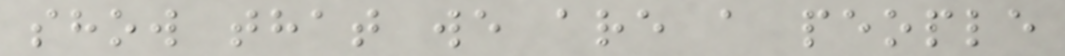show that we are a people
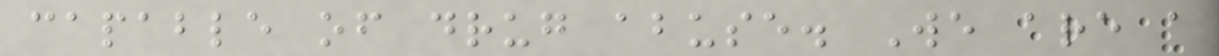capable of drug abuse. We are a
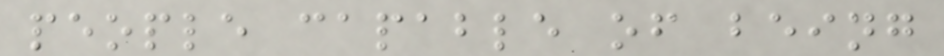people capable of being
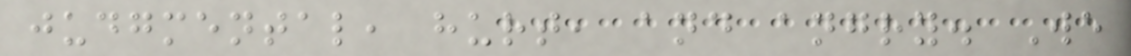judgmental, hurt, and angry. We
